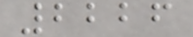2226
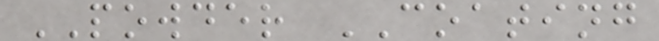POWDER COATING
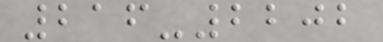216-2202
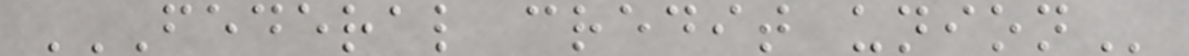FEDERAL CREDIT UNION
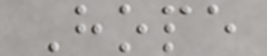Hope
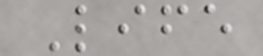Life
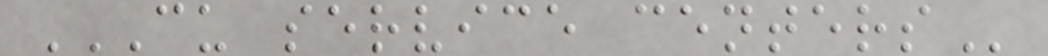CU SERVICE CENTERS
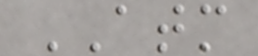ATM
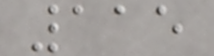115
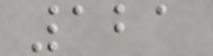121
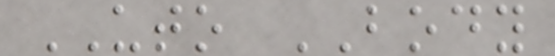UTO BODY
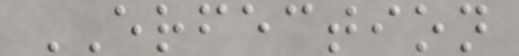ERFECTION
